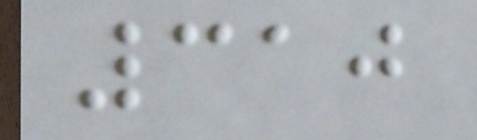310
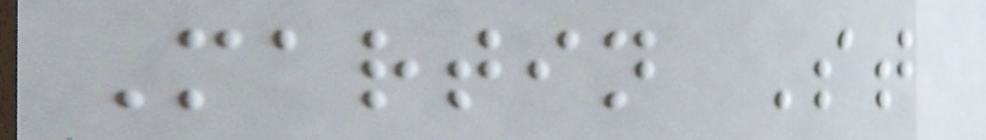Martin St
